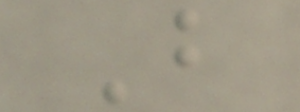B
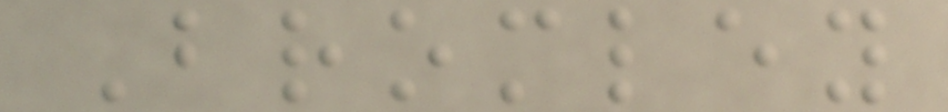Bromley
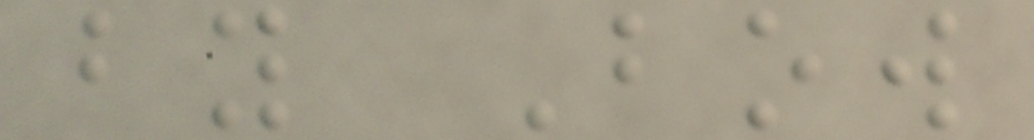by Bow
